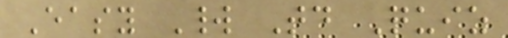Easy World Today Quiz
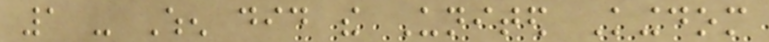1 - When did the United Kingdom
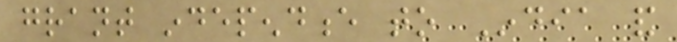grant independence to India and
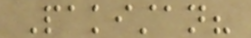Pakistan?
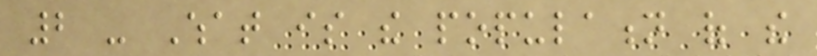2 - What is the population of the
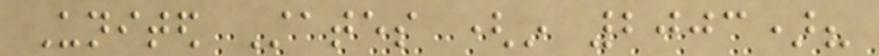United States (in 2003)?
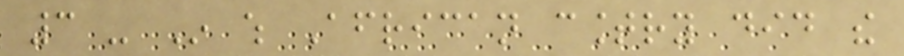3 - In which African country did the
